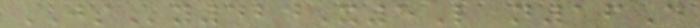JSy424X5L n16D
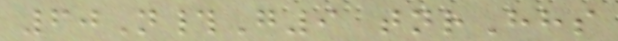60N#G9 tnrHhs
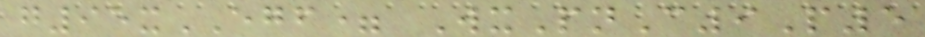g95xEGF= WxPnC9P5
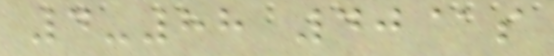4-88 40@s
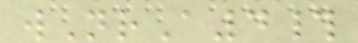wNrA4#
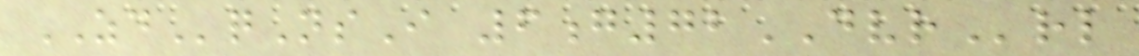ZDqNsI 6g72DVRrl
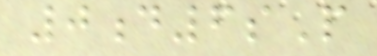0d6sP
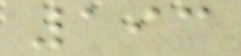193
